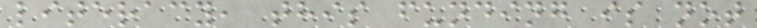literacy, this funding is not
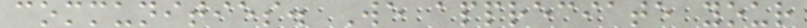communities. We appreciate your
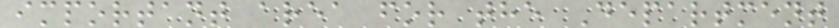important area for the Department
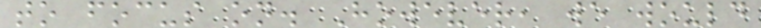to focus on. However, we would
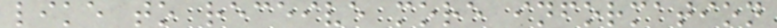like to receive more information
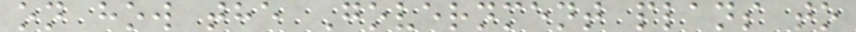on how the Government plans to
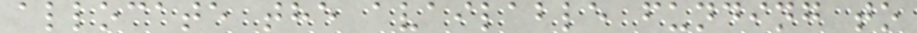allocate the available funding to
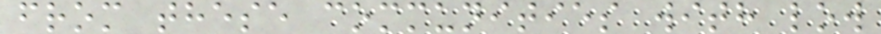from these communities with low
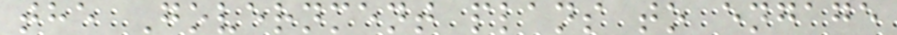the Government plans to engage
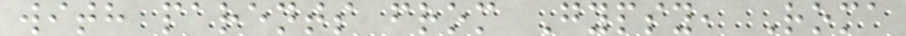with parents from Gypsy, Roma
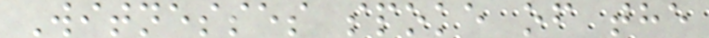Witnesses spoke of the
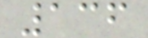136
